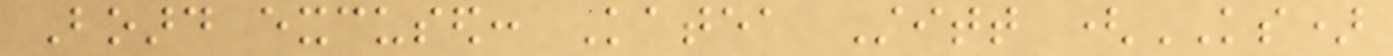Board excused: Katea Stitt (KS)
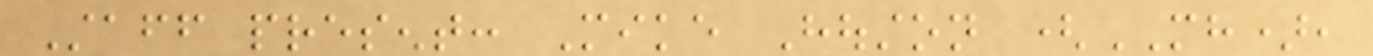Staff present: Mike Houston (MH),
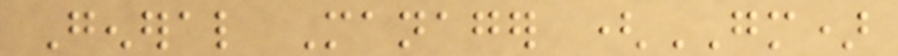General Manager (GM)
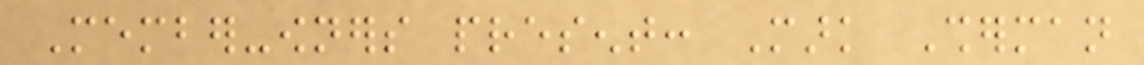Member-owners present: Mark Sherman
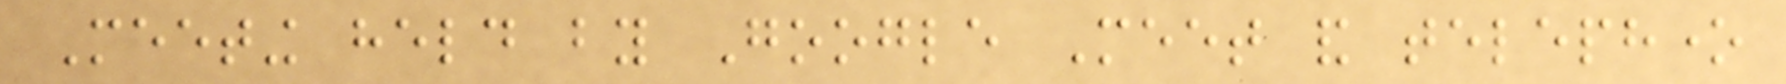Meeting held by Google Meet and telephone
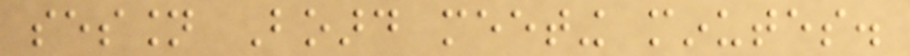session Board meeting minutes.
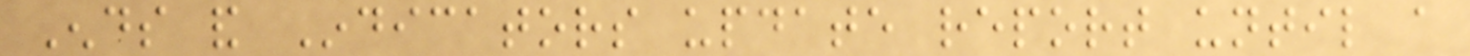Ends and Indicators update report until a
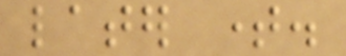later time.
